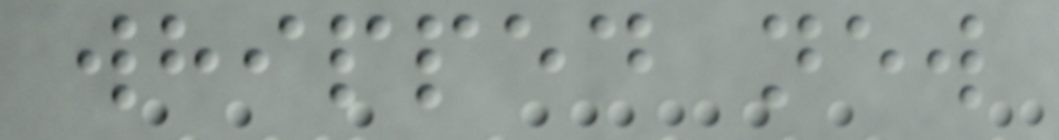whipped new
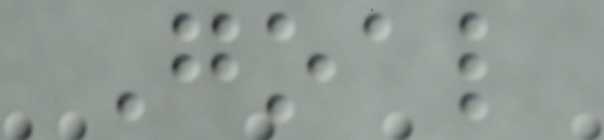Goal
